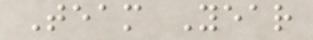Team Year
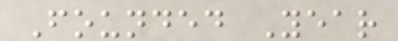Founded Year
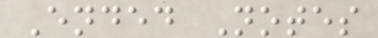Ended Notes
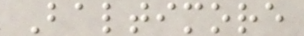Baltimore
